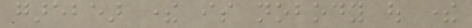garebear there is nobody out there
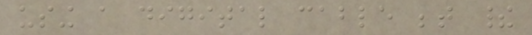using a digital cable between their
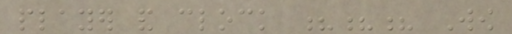player and clock ??? Wow
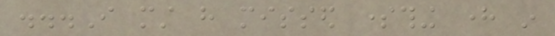...I must have missed something here in
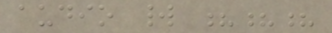audio world ???
